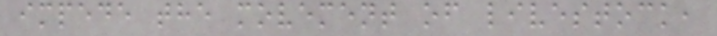impede the movement of livestock,
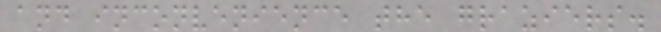and inconvenience the graziers.
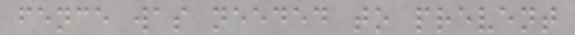fence was needed to prevent
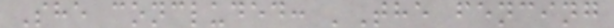She concluded: 'The fencing
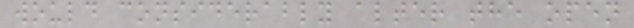would considerably alter the open
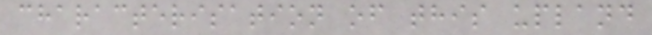characterisation of this upland
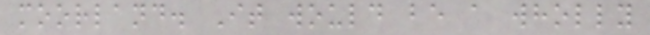moorland. It would be a wholly
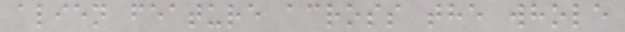alien feature across the whole
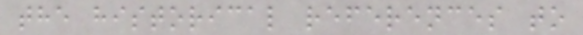the historical references to
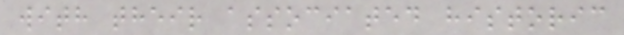with their associated historic
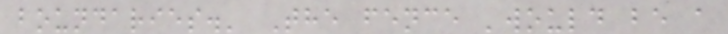boundaries.' The fence 'would be a
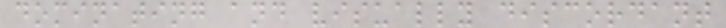dominating and visually discordant
